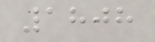1808
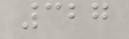327
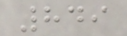849
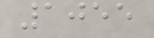1055
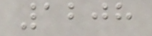1208
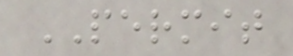PERMIT
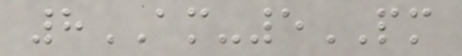8AM-5PM
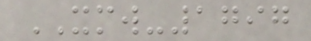XMW-1797
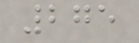275
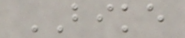BIKE
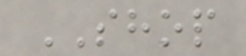SHOP
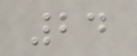24
